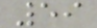59
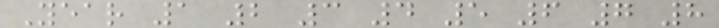Year 1 2 3 4 5 6 7 8
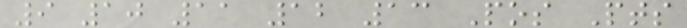9 10 11 12 13 Pos Pts
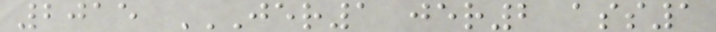2015 JER1 JER2 ASS1
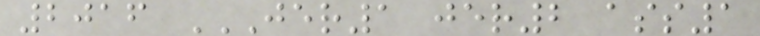2016 JER1 JER2 ASS1
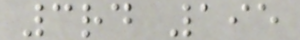3rd 195
